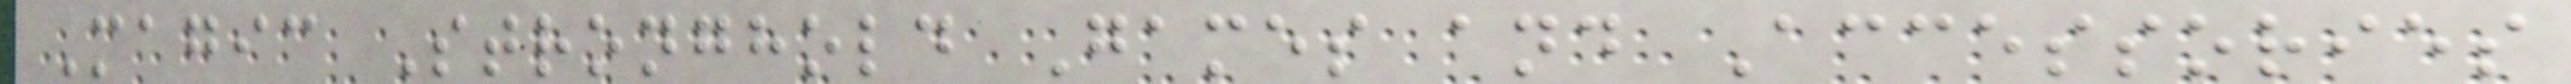Magic Stronghold Games and Accessories
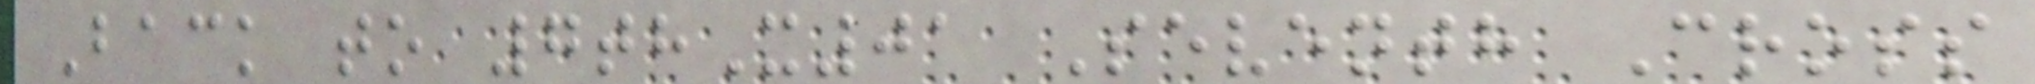Back to 7thX01 Seventh Cross
